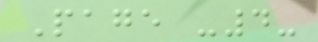Page -4-
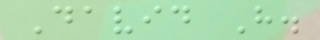David H.
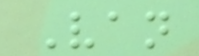Van
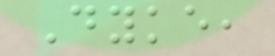Dyke,
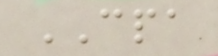CPA
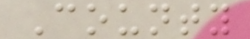County
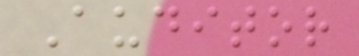Auditor
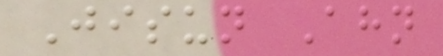Jisun Ahn
